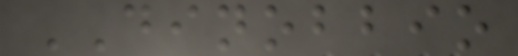DINOBBIO
